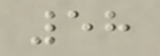58
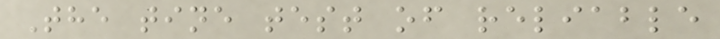The tine test of reliable
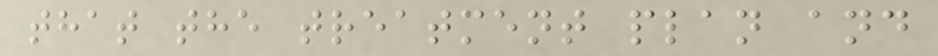that the treatment plan and
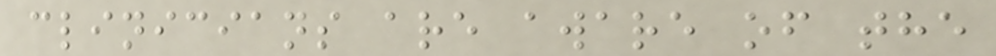clinicians are aware of the
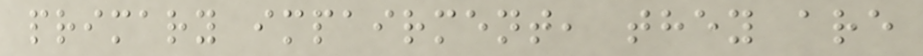primary impairment, they are
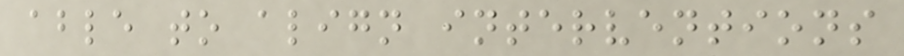able to align interventions
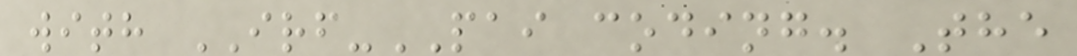with IRF-PAI coding. The
